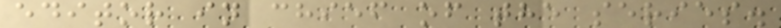editor in chief of the series.
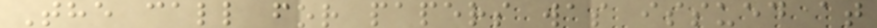The call for papers was issued at
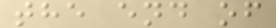the end of
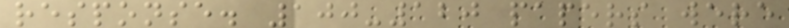response. 100-120 papers were
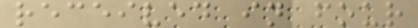received in four
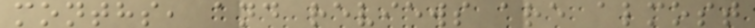months, and reviews are almost
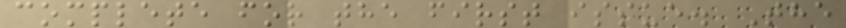complete for the first issue. The
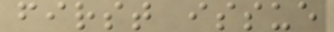first issue
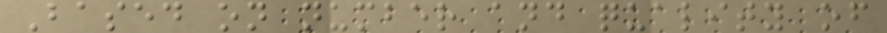Based on number and quality of
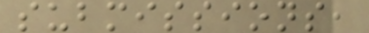submissions,
